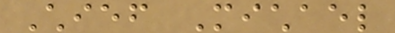Chief Michael
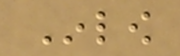Inlow
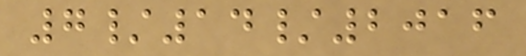7/14/2016
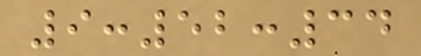9:52:34
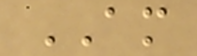AM
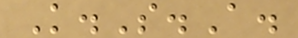K.S.A.
